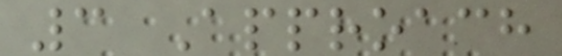3 Approach
